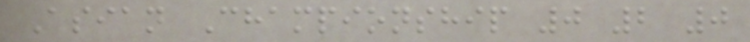Asian Championship 0 2 0
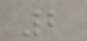2
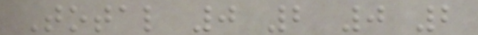Total 0 2 0 2
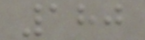180
